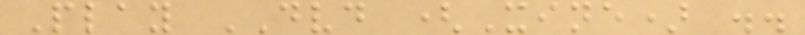Play DVD (Xine) ..
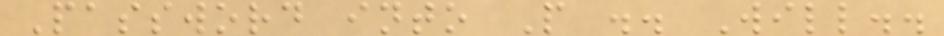Password into P .. Will..
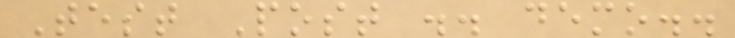Test Post .. demo..
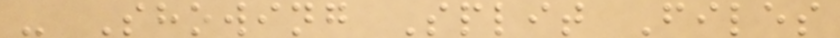- Showing Split Files
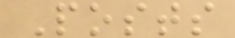Posts
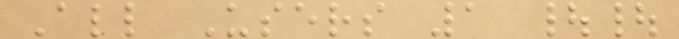All Users 1 ||
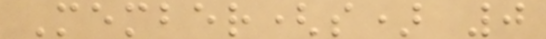Member(s) 0
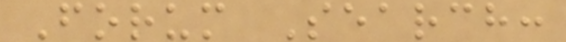Forum Search:
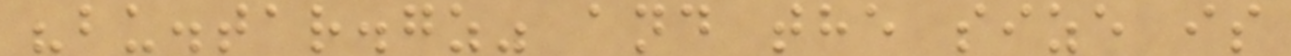"bu.tar.gz" and the size is
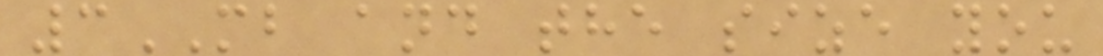3MB and the size you
